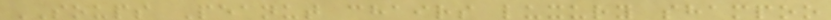SOUPS Peanut chairs luxury shampoo
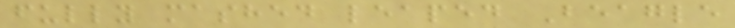fully mashed leaped Beagle
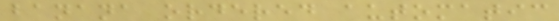banana ordered automatic
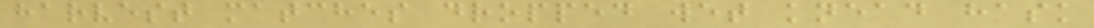harvest matches dropped wet knead hask
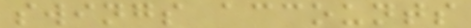swings accounts
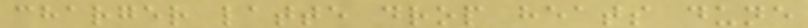charger latte drop heats dune
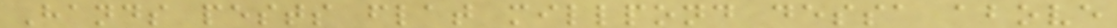Hands pests flat millpond dessa above
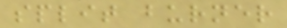split burner
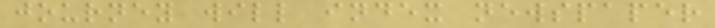journey will index newspaper
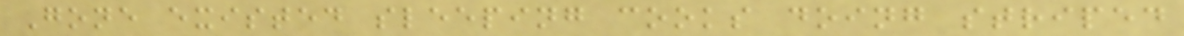Gone existed sleeping cooks doing striped
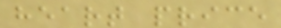heart price
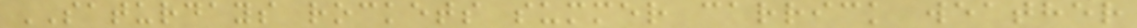SATURDAYS rockets summer carrick weather
